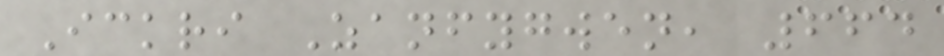Ickri Zanfygwen, 664
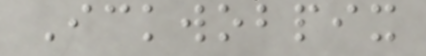Ickwobpix
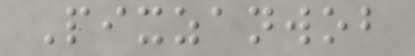Pixzanwob
